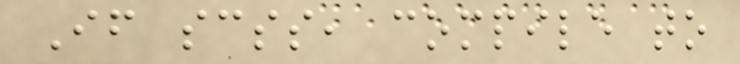If scss, compile to
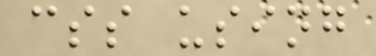css using
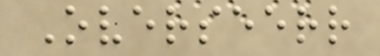Overseerr
